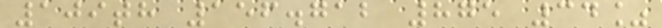109th 156.712 875 34%
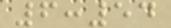6:54
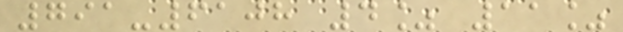791-6108 4% 11%
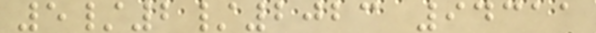5/2/2023 94311
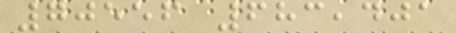70556 683,401
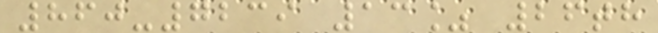860-7239 13% 26th
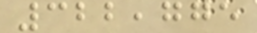322,775
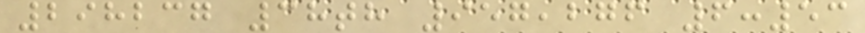298237 38th 957,276 6:53
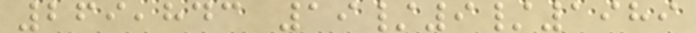269,843 19/9/1989
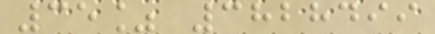35% 3828499
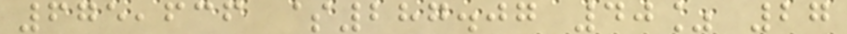675,636 $287.07 40% 27
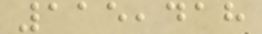115,418
